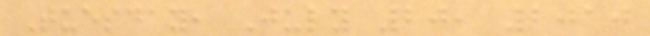Tuesday, July 20, 2010
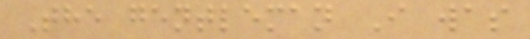The gentleman I was
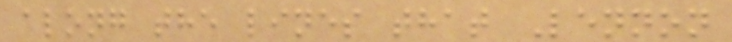along the lines that Lennon
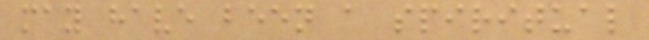may have been a spiritual
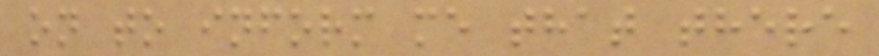on to inform me that there
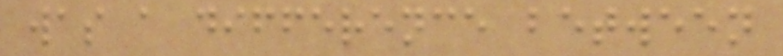was a difference between
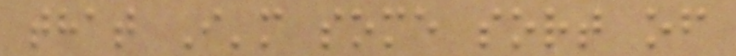that I'm some sort of
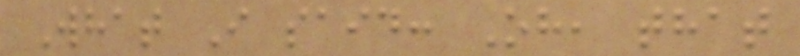What I said: Oh, that
